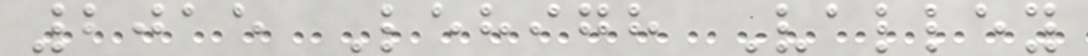2015 Lehigh Valley
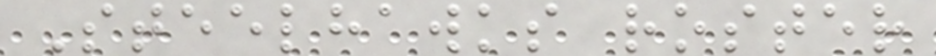Steelhawks roster
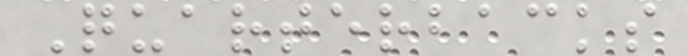Quarterbacks
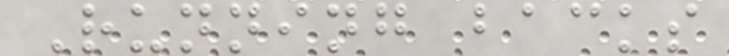Running backs
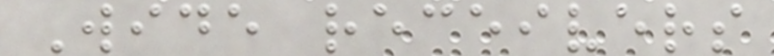Wide receivers
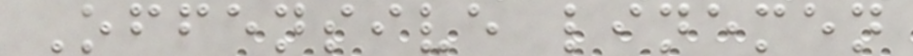Offensive linemen
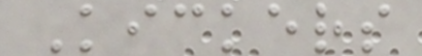Kickers
